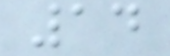14
